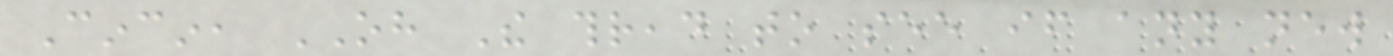Cincin, OH The thread to see if any new
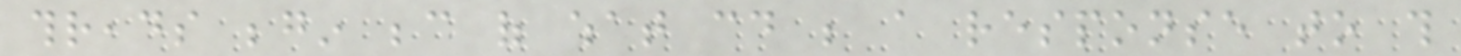threads begin because of what could be a response to this
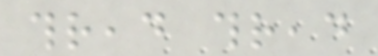thread thread
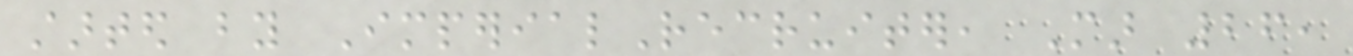started by ImperialRecruiter, Mar 26,
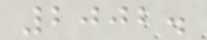2002.
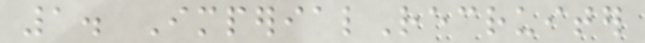1. ImperialRecruiter
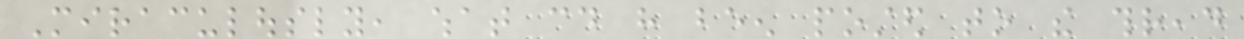Miraculously, what could have been posted to the thread
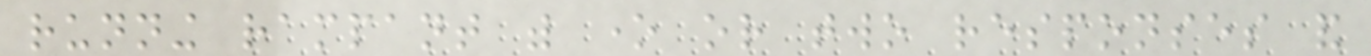running rampant with one or two responses and
